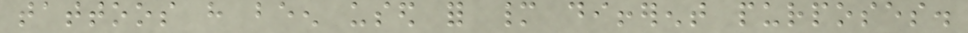tattoos have been used for many different purposes.
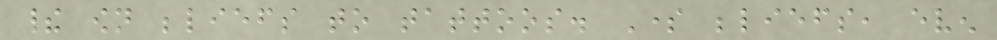their own beliefs to tattoos. Some beliefs, even
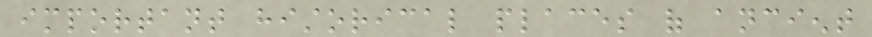important historical places of ancient
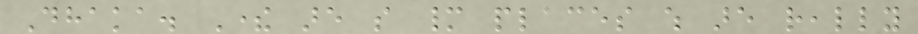Dhaka. There are so many places which are really
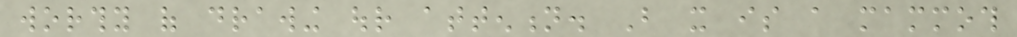worthy of drawing our attention. But it is a mammoth
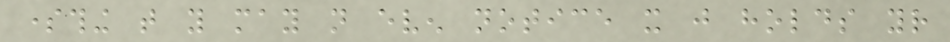something that you may not even notice it just holds your
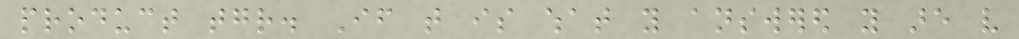product together. If that is what you answered you are very
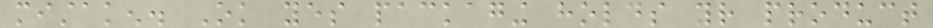mistaken. Ok yes packaging holds your product
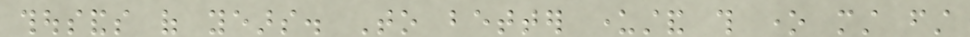thousands of years. To better understand this one must first
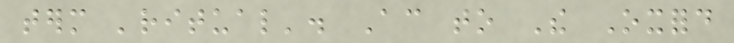term 'ritual'. According to The Oxford
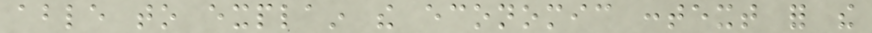able to explain the economic context for the
